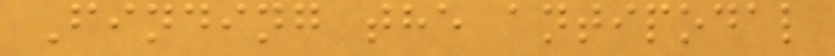Finding the antipodal
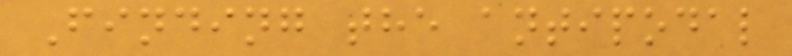Finding the antipodal
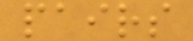pairs
